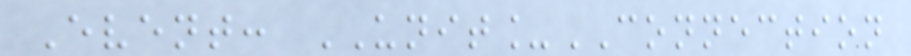Event: UNIT_CONNECTION
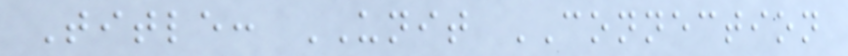Title: UNIT CONNECTION
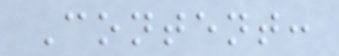Content:
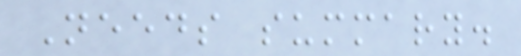Needs summary.
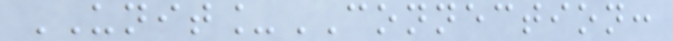UNIT_CONNECTION:
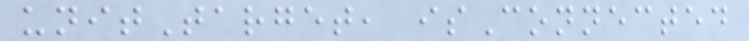unitTarget, isConnected
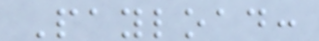Payload:
